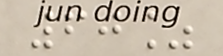60%
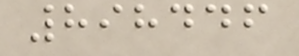898446
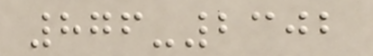876-2302
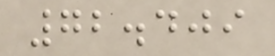72.409
